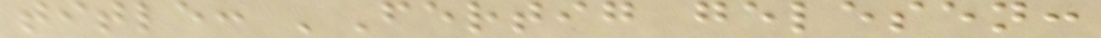title: 'Fertig gelesen:
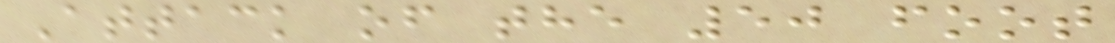Attack of the 50 foot
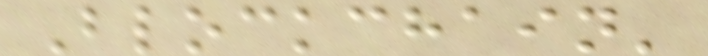Blockchain'
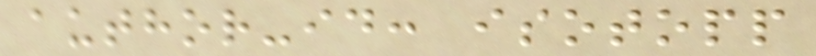author-id: isotopp
